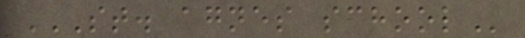ST. AGNES SCHOOL
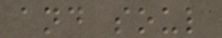and soul
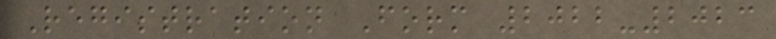Registration Form 2022-2023
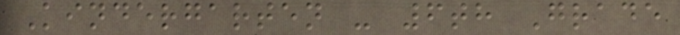Kindergarten - 6th Grade
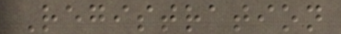Registration
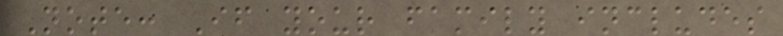Note: If your family includes
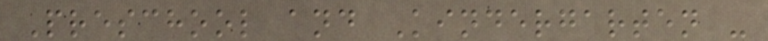Preschool and Kindergarten -
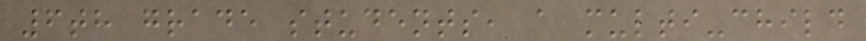6th grade students, a multi-child
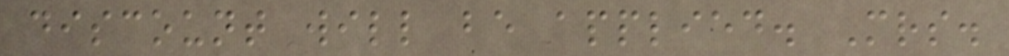discount will be applied. Mrs.
